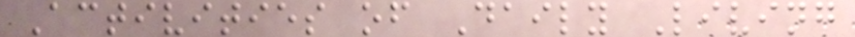Activities of Daily Living
